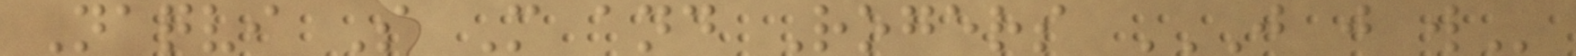Naqvi S M and Rogers J J W
